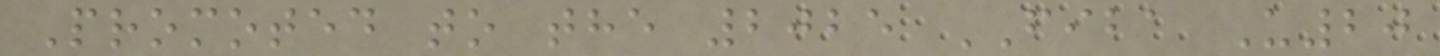Promoted to the 2025 FIBA U20
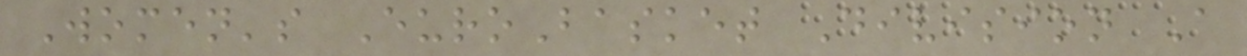Women's EuroBasket Division A
